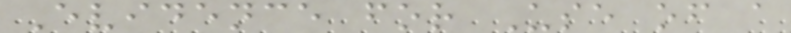Evidence for Use of a
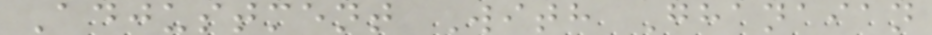Adjustment With Ghanaian
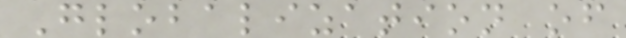Globalization of
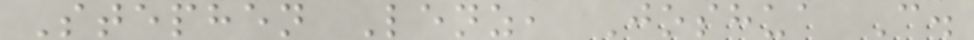Stephen Lenz, Joshua C.
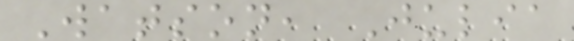Watson, Julia
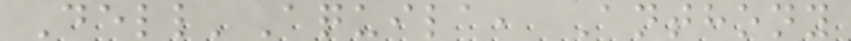Dell'Aquila, Anthony
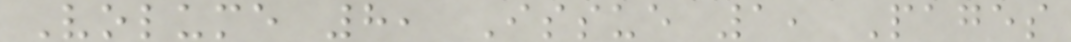Volume 8, Issue 1, Pages
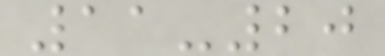11-20
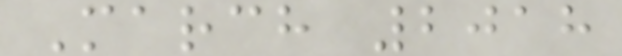March 2018
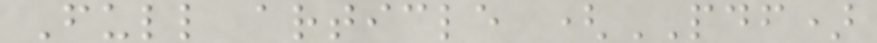Full article (PDF)
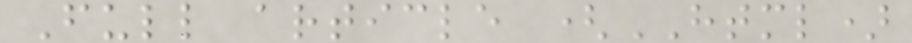Full article (HTML)
